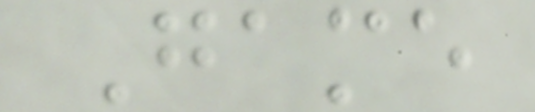Game
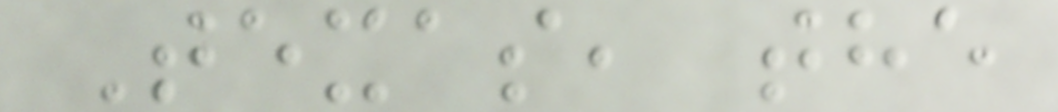Texas, the
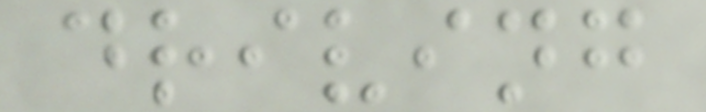driving
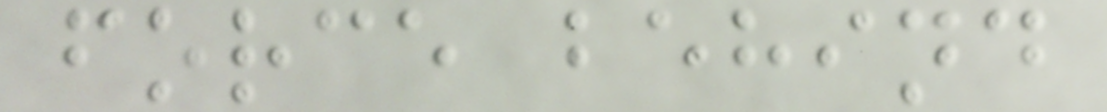force behind
